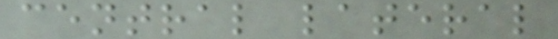central lateral
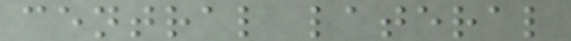central lateral
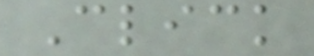Click
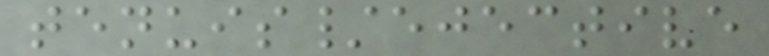tenuis/ejective
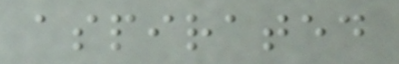aspirated
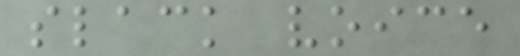slack voice
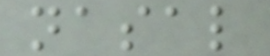nasal
